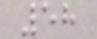58
